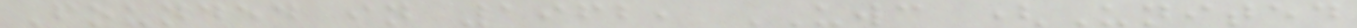Founded in 1962, UWC (United
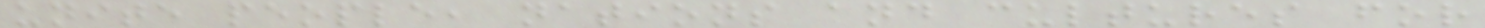unite people, nations and cultures for
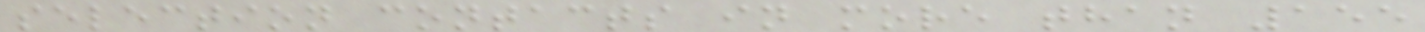selection contacts in more than 155
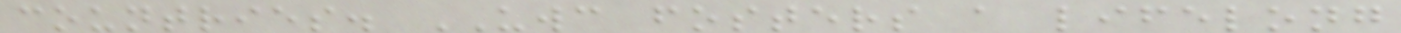countries. UWC fosters a lifelong
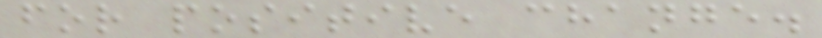for positive change.
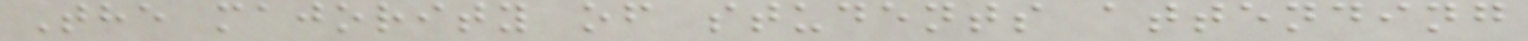The majority of students attending
